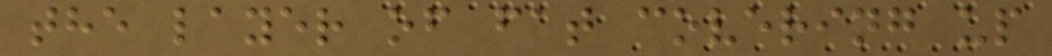the layer of fat covering up
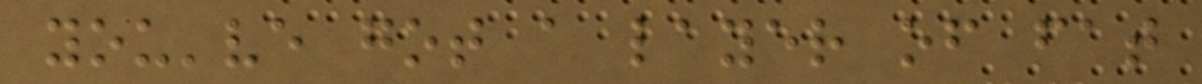you've got a layer of fat
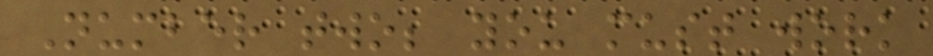Number two; you must work
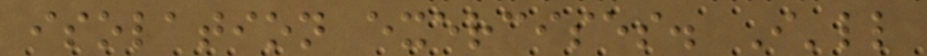isolation exercises. I'll
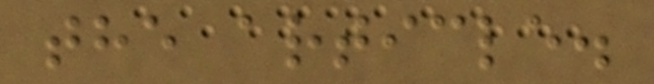the article.
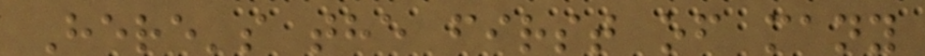Here's the first of many
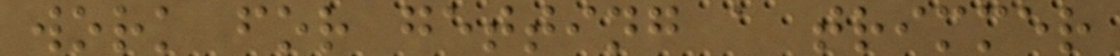work for getting a trimmer
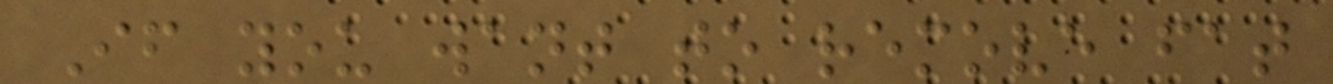If you want to remove fat
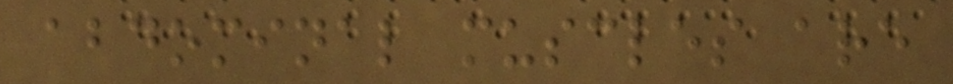abdominal muscles are
